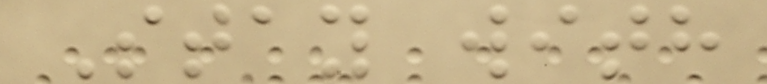Stay with
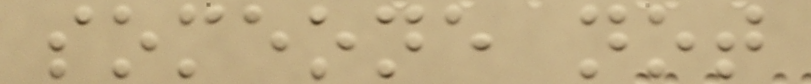someone not
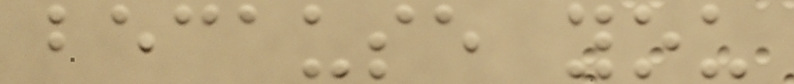because you
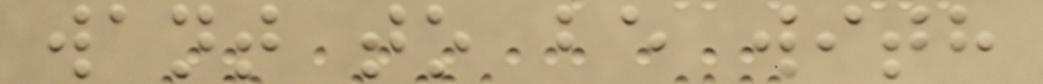want to be with
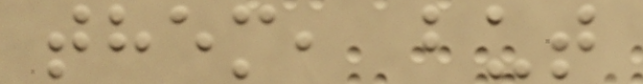them, but
